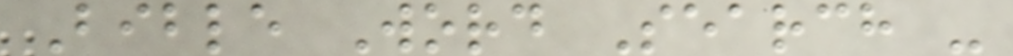Bible Word Search -
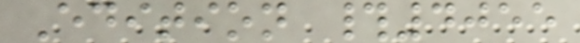Edition #4055
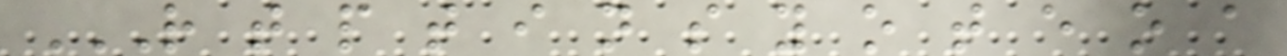R T P T I N S Y O T E O A
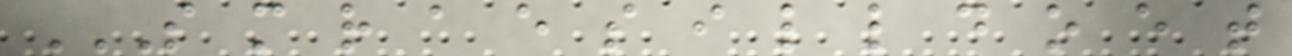S M R A E S I L L D O E T
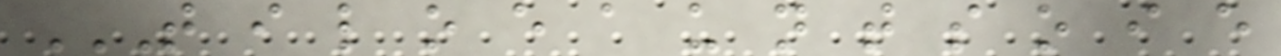T I L O E A U N T S O I E
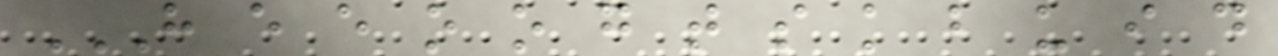H E E O O G T S K B U I D
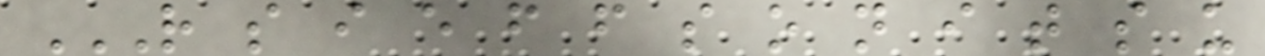R S I E F F S O N I T S U
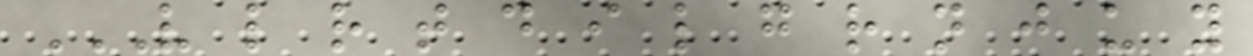V L R T D I L G R N J U Y
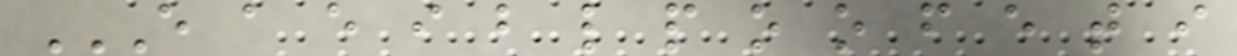E A E I B L P O O F E T I
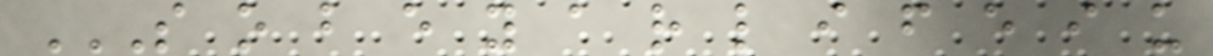S O B E Y A R L I F E I U
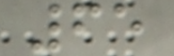65
